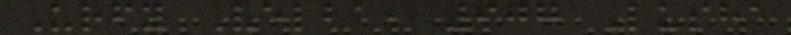Urfy Velba, 907 Lusha
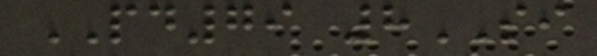PD79 8SI
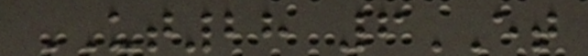UT28 6ET
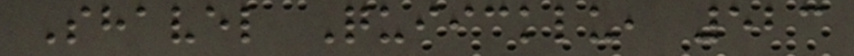Shavel Quiicklu, 523
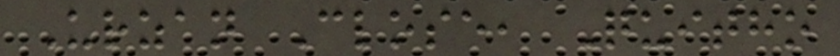Urzan Close, Quitho
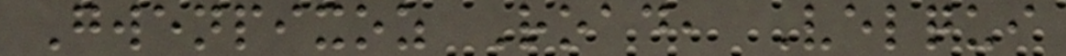Gwenpixoz Road, Velqui
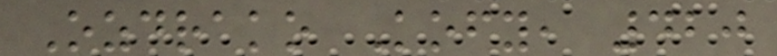Ozdrako Kofy, 420
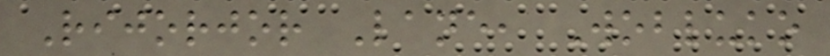Rijorjor Lane, Wobluko
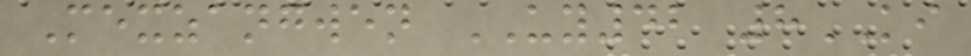Mexzangwen UY42 8KI
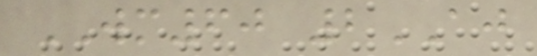WM60 2AJ
